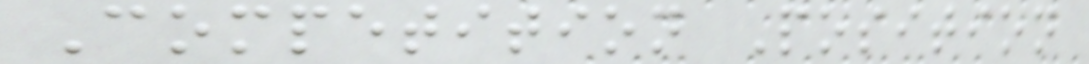Competition Position
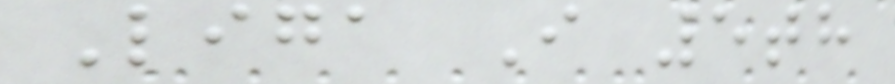Liga I 5th
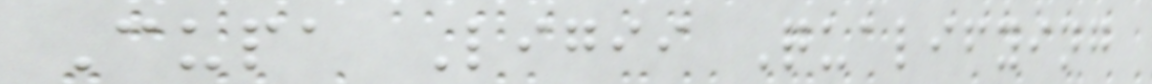Cupa Ligii Qualifying
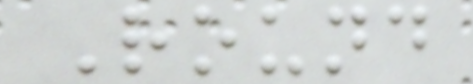Round
